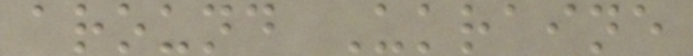around Ukraine
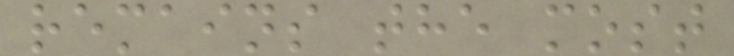remains the most
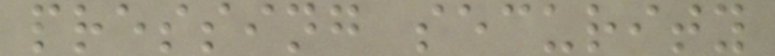pressing security
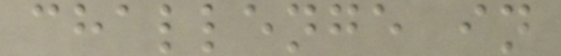challenge in
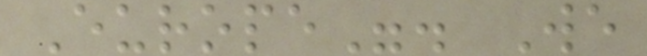Europe". We
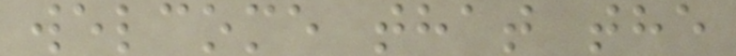welcome that the
